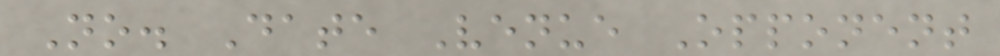No. Date Venue Opponent
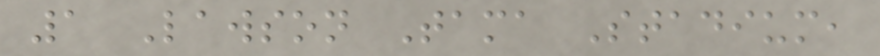1 Lawson Tama Stadium,
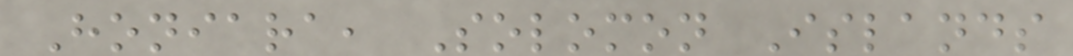Honiara, Solomon Islands
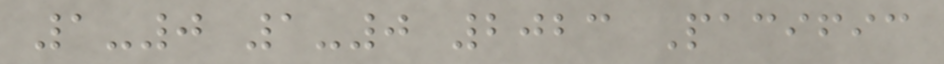1-0 1-0 2023 Pacific
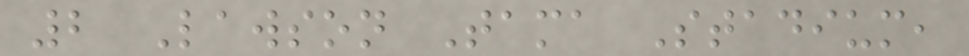2 Lawson Tama Stadium,
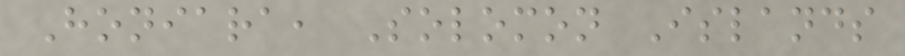Honiara, Solomon Islands
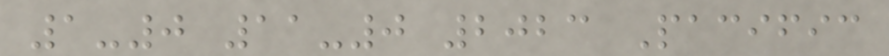1-0 11-0 2023 Pacific
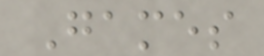Games
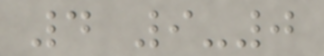4 9-0
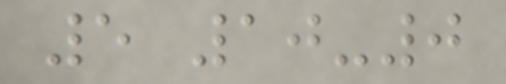5 10-0
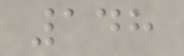148
